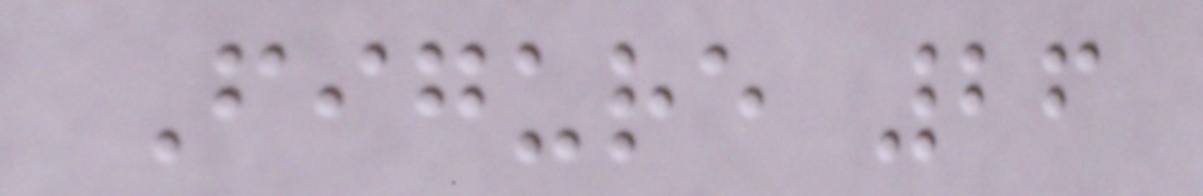Figure 26
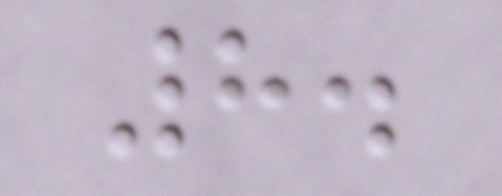8.
